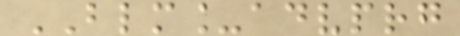BLM_advprg
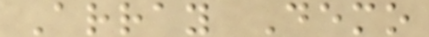Array Demo
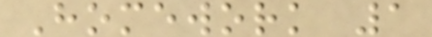Homework 1
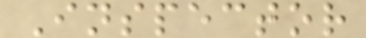Inspector
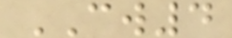CW4
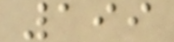199
